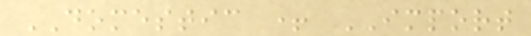DOMESTIC + IMPORT
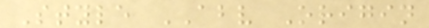Style ABV Origin
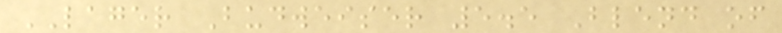LAGER Budweiser 5.5 Blend of
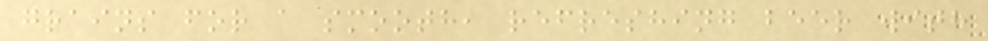grains for a smooth, refreshing beer with
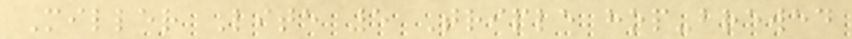Miller Lite 5 Triple hop-brewed
